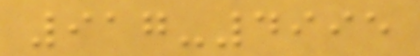917-4995
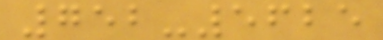752-5625
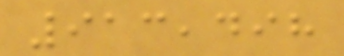913,498
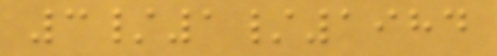3/1/1984
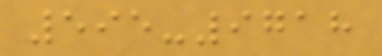595-9718
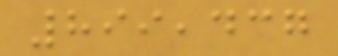899,437
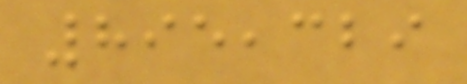895,329
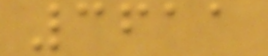3611
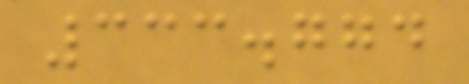333.774
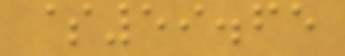$59.65
